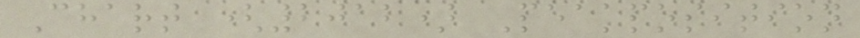Chart (2012) Peakposition
